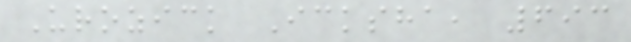Urozick Icksha, 693
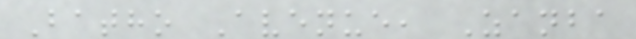Batho Avenue, Zanba
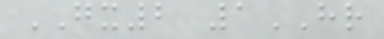GX2 1HR
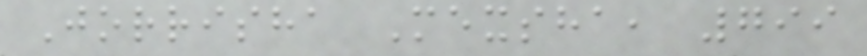Jorrisha Mexsha, 799
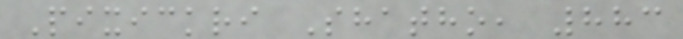Pixickri Shatho, 883
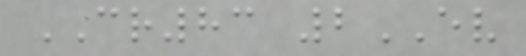CR83 2EV
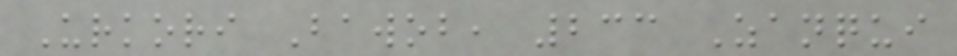Urkori Bawob, 233 Zanqui
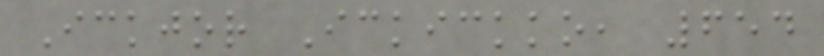Ickjor Ickickko, 654
